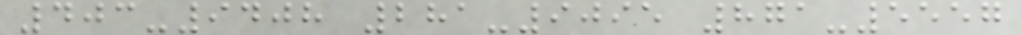403-9408 281-9095 871-5557
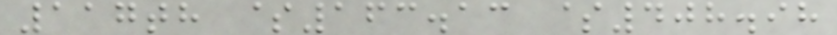117th $163.13 $408.98
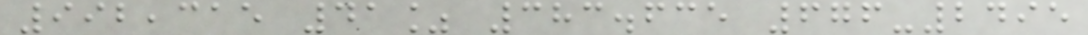992,315 41% 383.635 676-2495
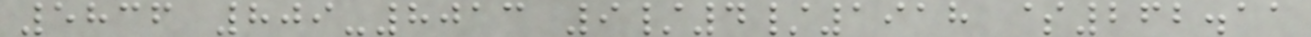5836 809-8013 9/4/1918 $262.11
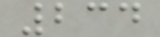234
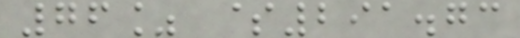76% $291.73
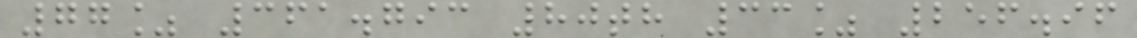77% 361.793 80th 33% 256.96
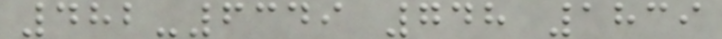482-6349 748 1839
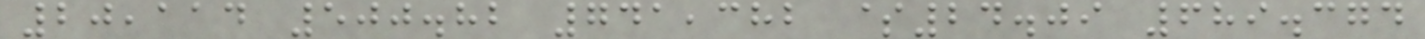20,114 500.82 741,382 $24.09 689.374
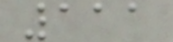111
